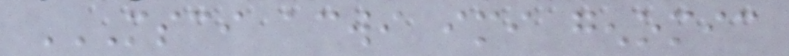MSCI ACWI IMI GENOMIC
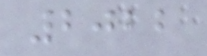2022
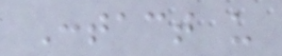Contact us
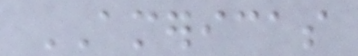AMERICAS
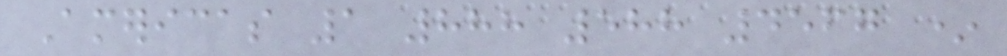Americas 1 888 588 4567 *
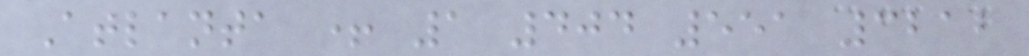Atlanta + 1 404 551 3212
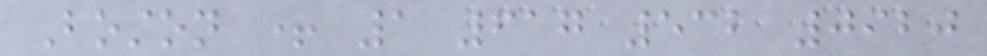Boston + 1 617 532 0920
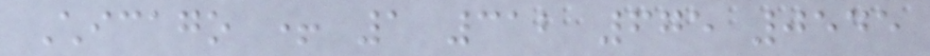Chicago + 1 312 675 0545
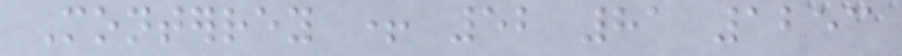Monterrey + 52 81 1253
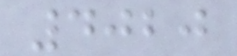4020
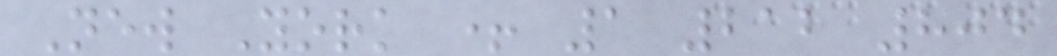New York + 1 212 804
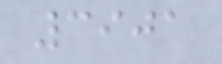3901
